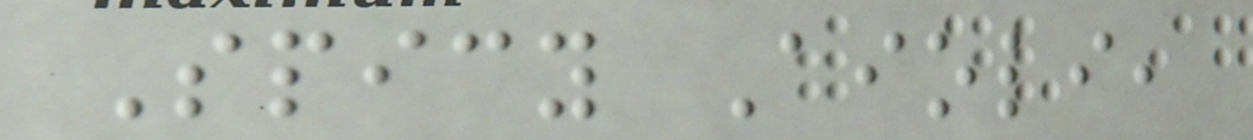Spicy Aioli,
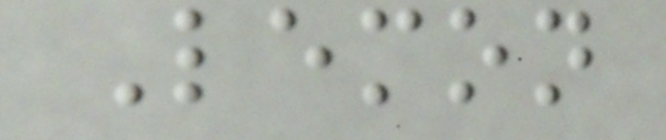Lemon
